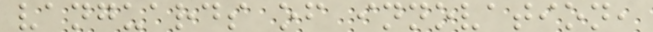vanguards of innovation,
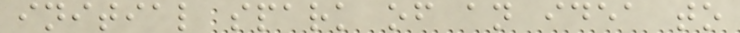initial spark of an idea to
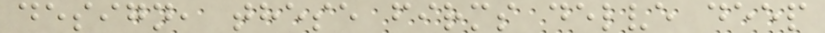design, these firms delve deep
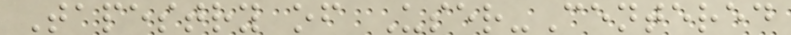Tapestry of User-Centered
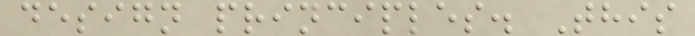design principles. This
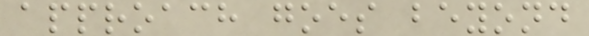approach goes beyond
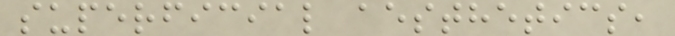superficial aesthetics,
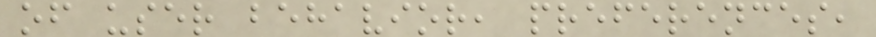of user behavior, preferences,
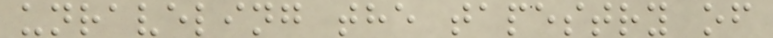unraveling the tapestry of
